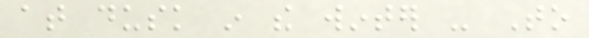at dusk in the winter - To
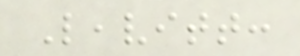Leavitt:
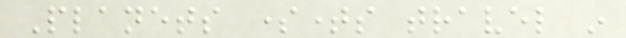Planets sometimes travel in
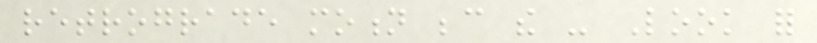retrograde motion because the - Look for
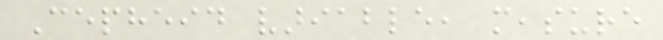Cepheid variable, measure
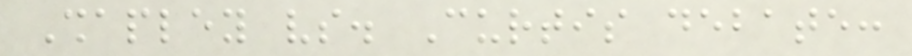Shapley vs. Curtis debate:
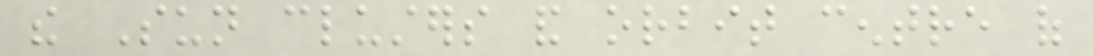the Sun clusters and orbit centre of
